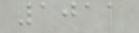1011
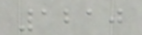1210
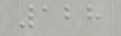128
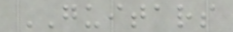GUITARS
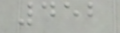452
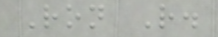Ron R.
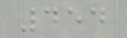454
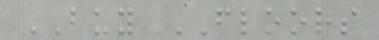BUY FLOORS
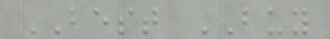BEST BUY
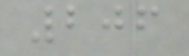206
